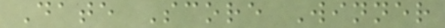Date Score Winner
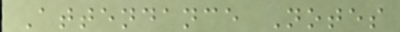Attendance Notes
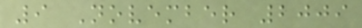9 November 2009
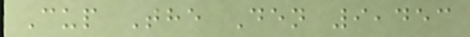Cup The Den 9,453
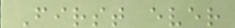First ever
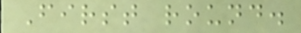First round.
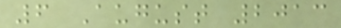6 August 2013
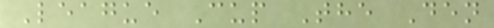League Cup The Den
